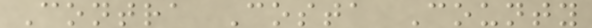Contra Costa County
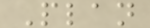Plan
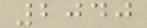2040
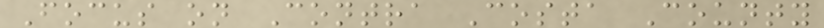Focus on Contra Costa County
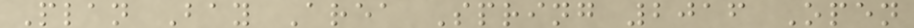Plan Bay Area Spring 2016 Open
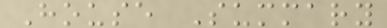House Summary
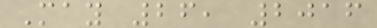May 26, 2016
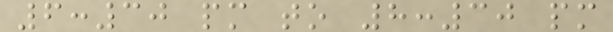6:30 pm to 8:30 pm
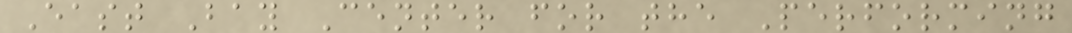East Bay Center for the Performing
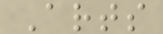Arts
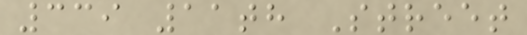339 11th Street
